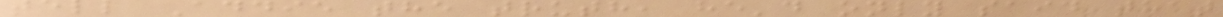tell Addie the truth, he'd only said that
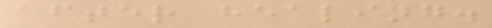after healing.
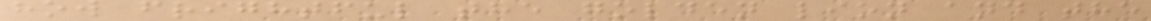how frightful the golden lion and the
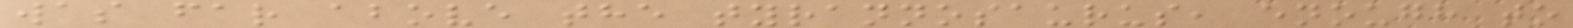was far above the tyrannosaurus, enough to
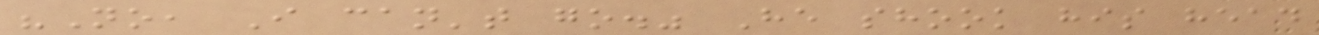"No, I can't go." He shook his head
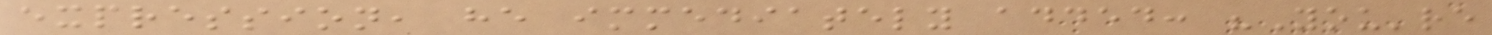expression, he immediately added: "You're
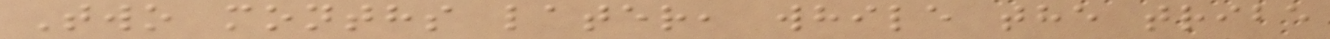Two months later, while the tribe
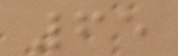65
